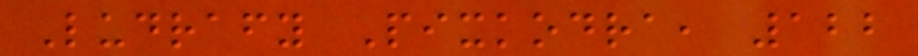Ludrafy Pixkodra, 122
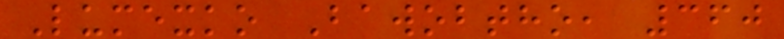Lumexko Bawobtho, 360
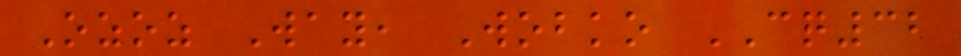Ozoz Way, Wobko CQ32
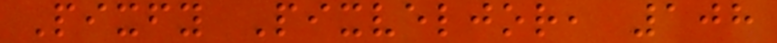Pixfy Pixveljor, 108
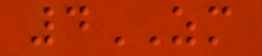4ZM
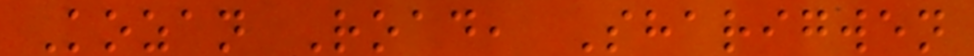Kozan Road, Sharigwen
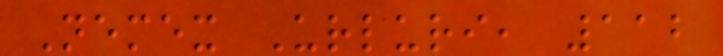Nemex Urluri, 112
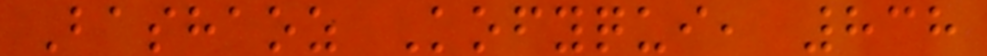Bashaoz Kofyqui, 838
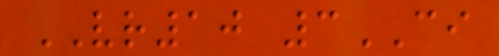VR10 3CI
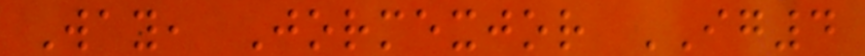Way, Jormexjor IG4
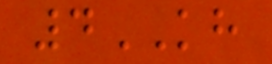4KH
